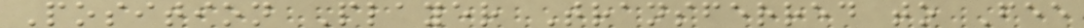Position Player Transferred to Fee
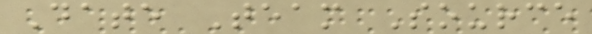Date Team Source
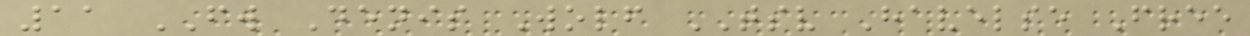11 FW Denis Wolf TSV Havelse Free
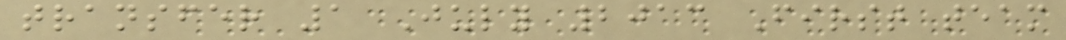transfer 1 July 2013 First team
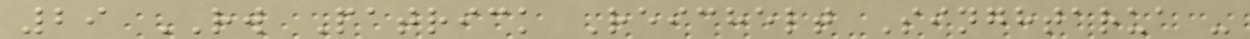29 RW Patrick Reichelt Singhtarua -
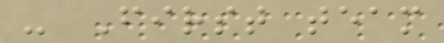- First team
